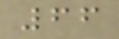66
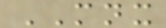MNX
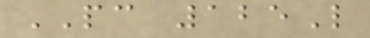PC 125L
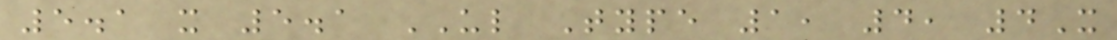5.1 x 5.1 UL Type 1, 4, 4X
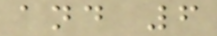and 6
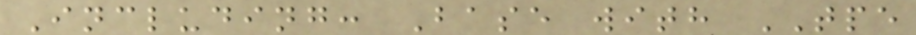Including: Base with TPE
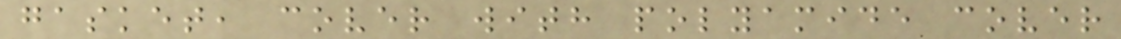gasket, cover with polyamide cover
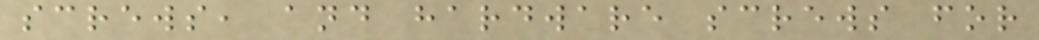screws, and hardware screws for
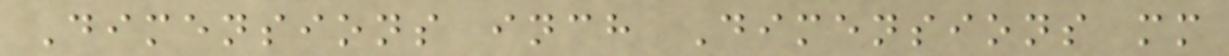Dimensions inch Dimensions mm
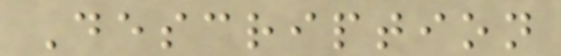Description
